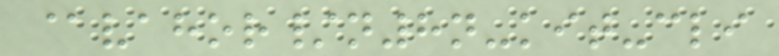@vahor/n8n-kit-cli
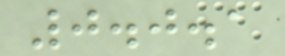0.0.1
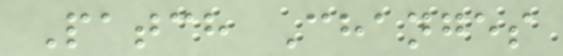Patch Changes
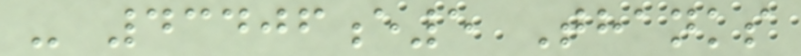- 43406e5 Thanks
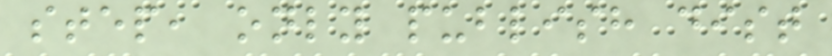step, only publish dist
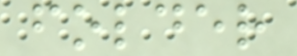folder
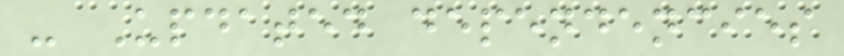- Updated dependencies
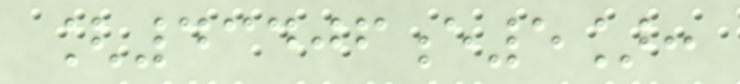[43406e5]:
